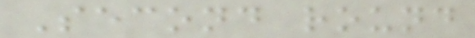Second round
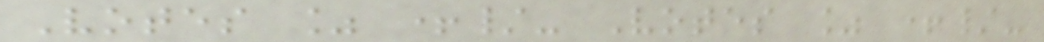Votes % +/- Votes % +/-
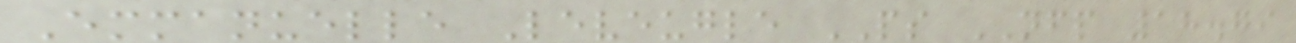Emmanuelle Leveugle PS NFP 18.79
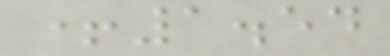+1.54
